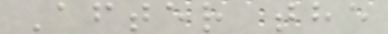After the
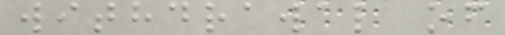withdrawal of
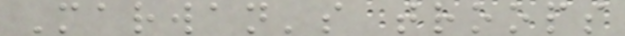Marwan's troops
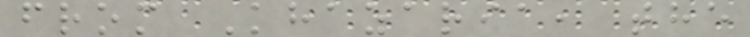from Khazaria, the
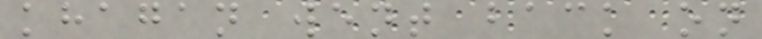khagan went back on
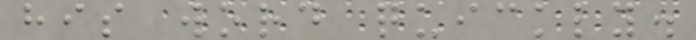his word quickly.
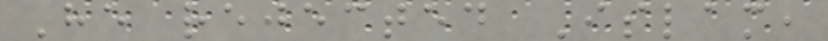He rejected Islam,
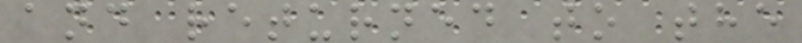and returned to the
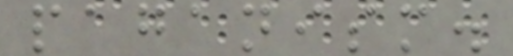paganism.
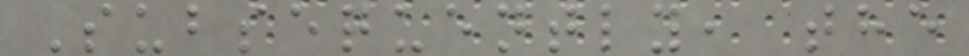Subsequently, the
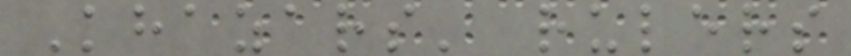Khazars' rulers
